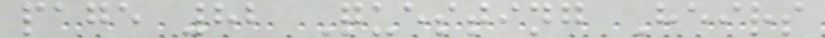page 82 Questing Heirs
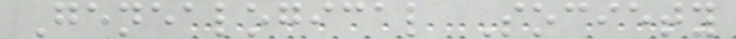Genealogical Society
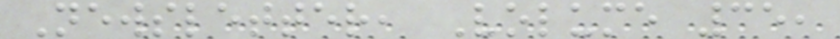Newsletter, Volume 35,
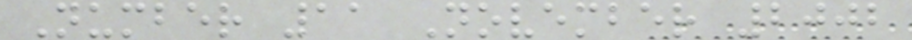Number 11 November 2002
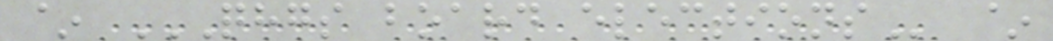~ QHGS BOARD ELECTIONS ~
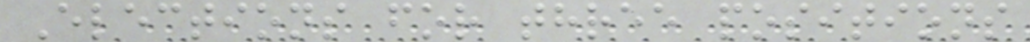Elections for three positions
